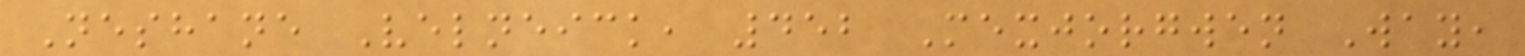Neshane Velneick, 452 Mexjorgwen Way,
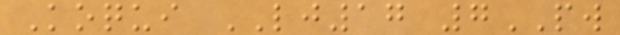Koqui LJ17 7PW
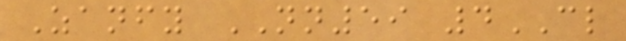Zanfy NN59 4CL
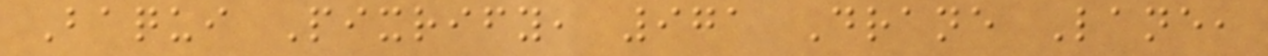Baqui Pixrify, 971 Drane Lane,
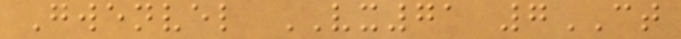Gwenvel VX71 7CT
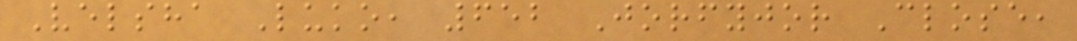Velsha Luko, 652 Jorfyjor Close,
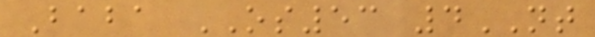Baba OS53 4NT
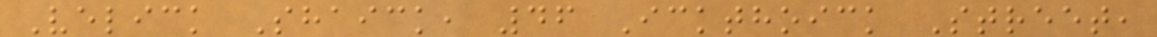Velick Shaick, 46 Ickthoick Street,
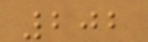202
